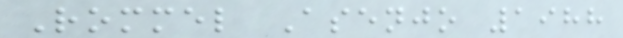Rommel Asenjo 1988
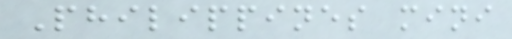Philippines mini
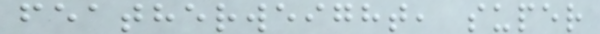featherweight, super
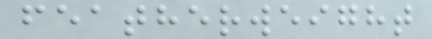featherweight
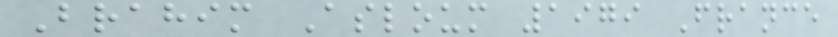Brahim Asloum 1979 France
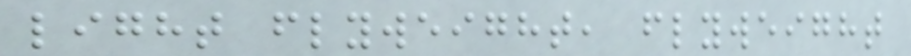light flyweight, flyweight
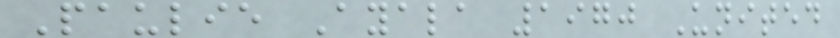Paulie Ayala 1970 United
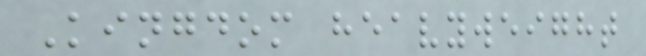Kingdom heavyweight
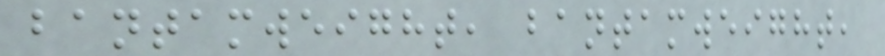bantamweight, bantamweight,
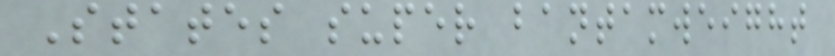States super bantamweight
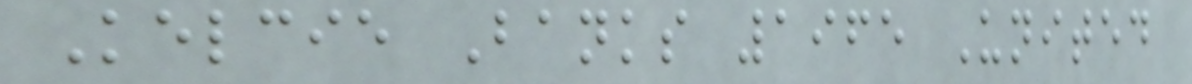Kelcie Banks 1965 United
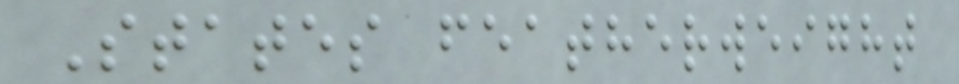States featherweight
